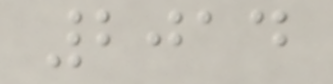2014
